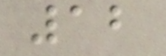12
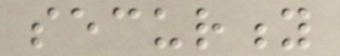security
